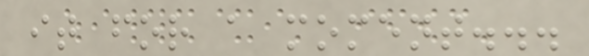it for a moment...
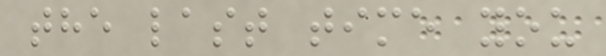the last time you
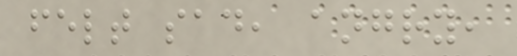felt sad, angry,
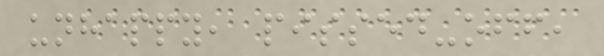unhappy, pissed-off,
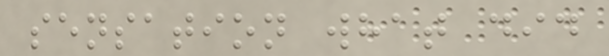sensation what did
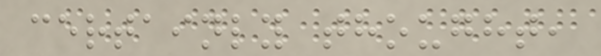certainly thought,
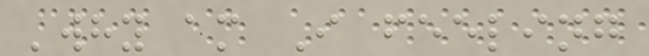'why am I feeling
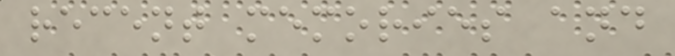recent memories and
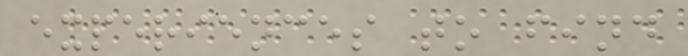experiences to find
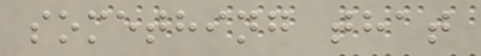something that
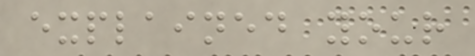explained your
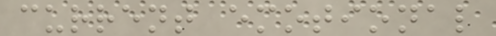current emotional
